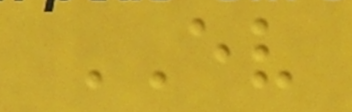EV
